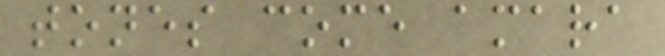tones come amara
